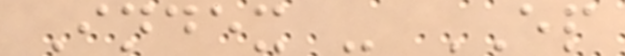Index - EP
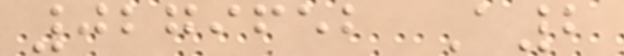0279652 A2
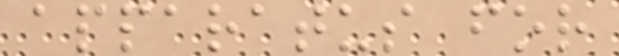apparatus for
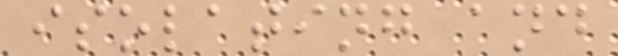isolating and
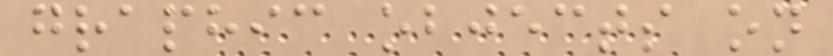graphic objects on
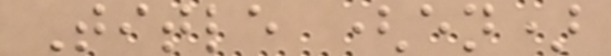Title (en)
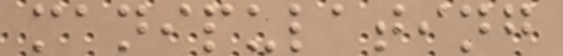manipulating
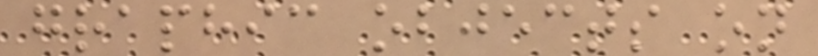graphic objects on
